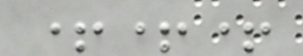+++
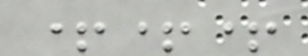+++
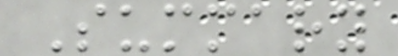Summary
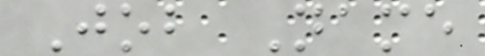Job Name
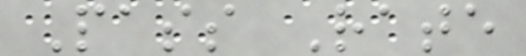Pass Rate
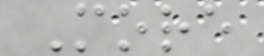More
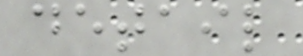detail
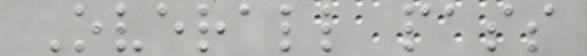Overall pass
